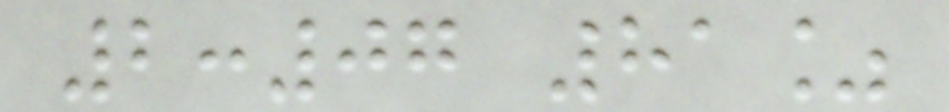2:07 81%
